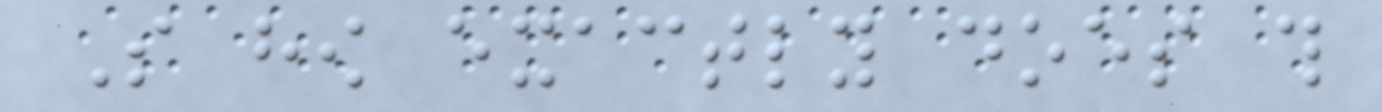So how exactly does this
